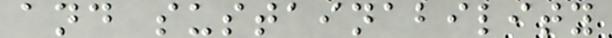and sustainability
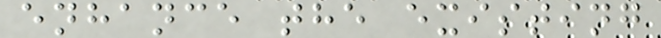enhance the existing
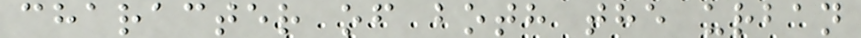character of both the urban
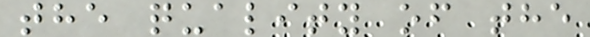the quality of the
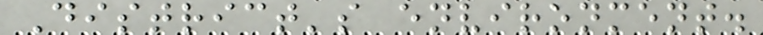District's environment.
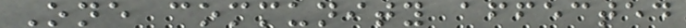One community affected
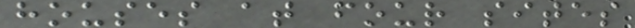houses at four sites
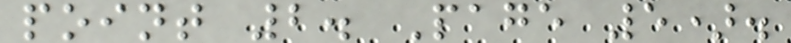point 2. Page 5).
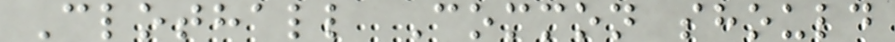Clothall Common should
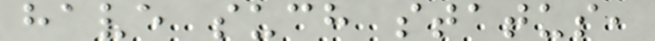have such status,
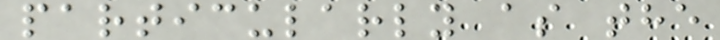particularly as the
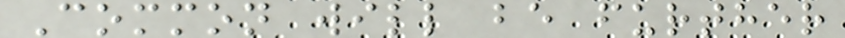Common will be further
